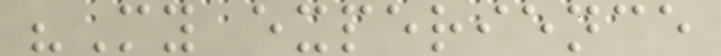"My experience
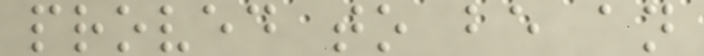proved to be an
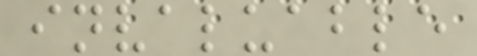invaluable
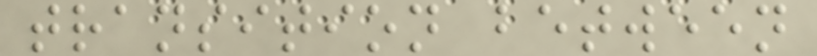transition between
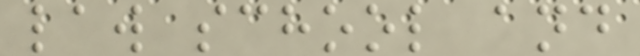law school and
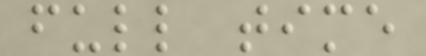full time
